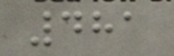481
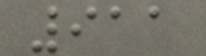911
